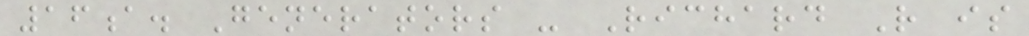16a. Generators - Richard R is
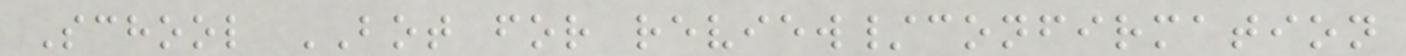School BOT for review/confirmation
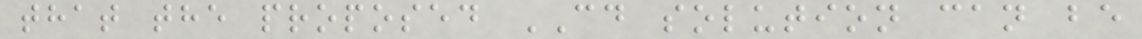that the proposed CD solution can be
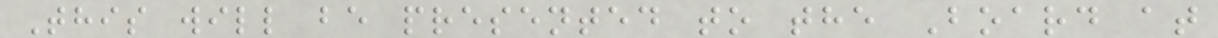This will be presented to the Board at
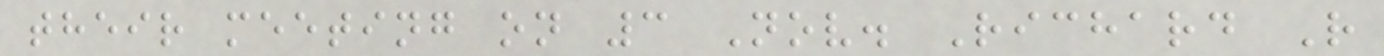their meeting on 3 Nov. Richard R
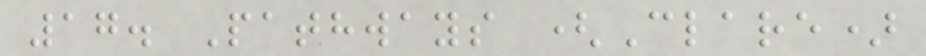17. Pathways (Clare)
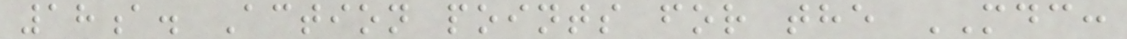18a. Action points for the MDC:
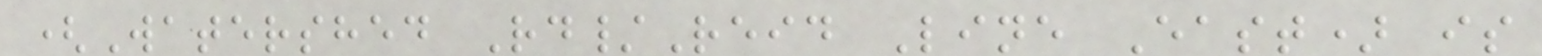(Watershed Rd/Reid Line East) is
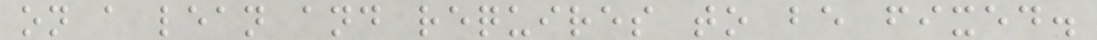on a lean and requires to be fixed.
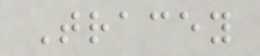Tracey
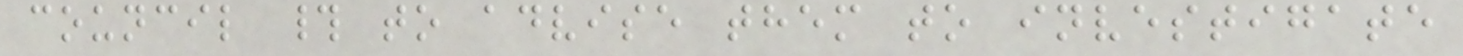council # to advise them to investigate
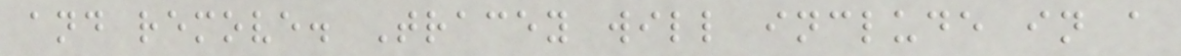and remove. Tracey will include in a
